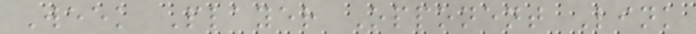Week Player Opponent Link
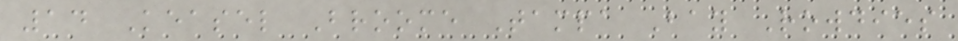14 Keasel Broome Tampa Bay Rowdies
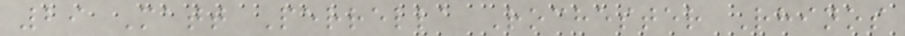29 Matt Perrella Rochester Rhinos
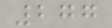277
